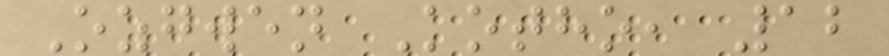Ozgwen Kotho, 12
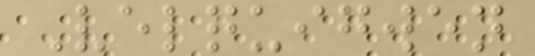Velquigwen
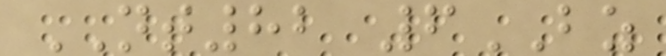NT82 6BZ
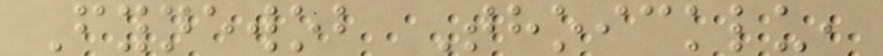Fynewob Thoicklu,
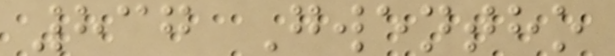837 Gwentho
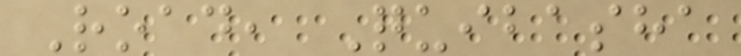Road, Quibasha
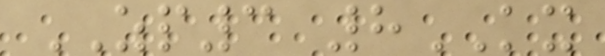ZP3 8KX
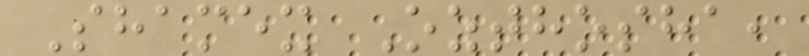Shamex Ozthosha,
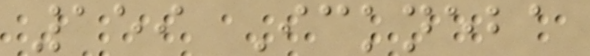159 Ickneba
